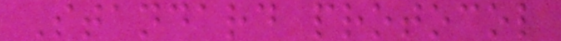Standard protocol
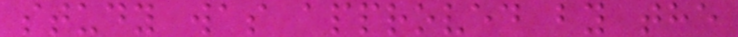study was approved by the
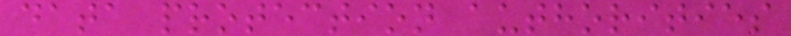data protection authorities
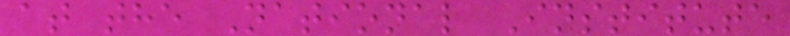at the National Institute
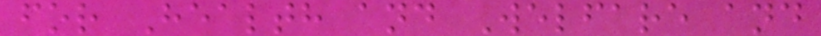for Health and Welfare and
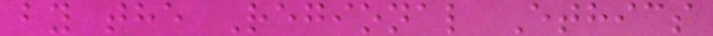by the Regional Ethics
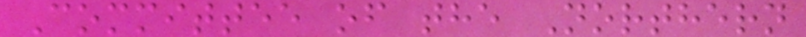Committee of the Northern
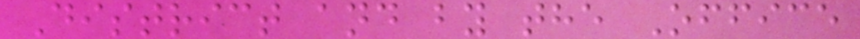District and by the Office
